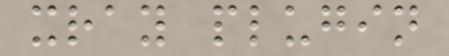xray plugin
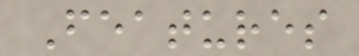Features
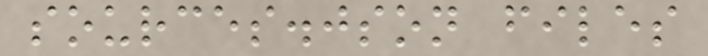sources.json files
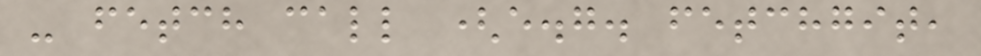- fetch call (e.g. fetchgit,
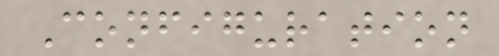Configuration
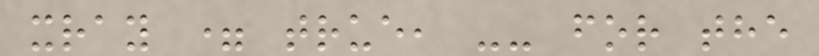xray = true, -- for the
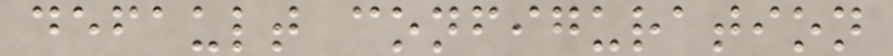default configuration
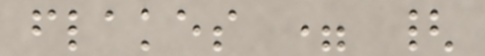flakes = {
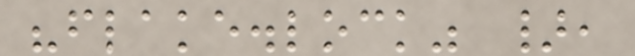"flake.lock" },
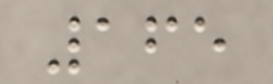165
